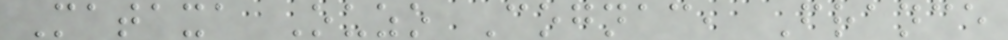Mataxa Ouzo Cognac, France
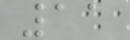11
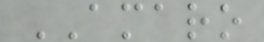AMARO
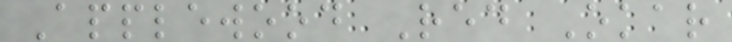Applewood Red Okar
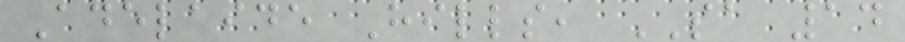Adelaide Hills, SA 14
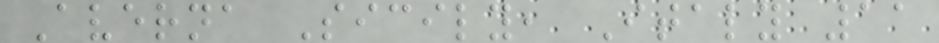Averna Sicily, Italy 11
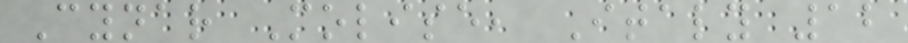Cynar Molise, Italy 12
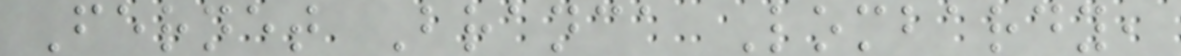Fernet Branca Lombardy,
